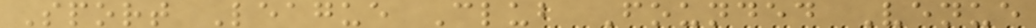Sport League Club Founded Venue
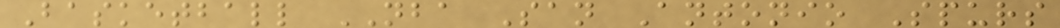Basketball NBA San Antonio Spurs
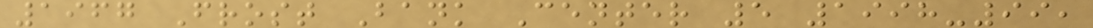1967 Frost Bank Center 5 1998-99,
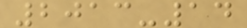2013-14
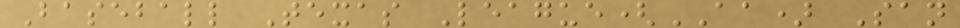Baseball Texas League(AA) San
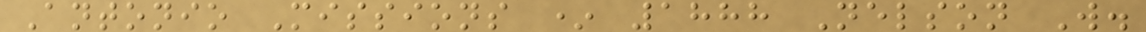Antonio Missions * 1888 Nelson W.
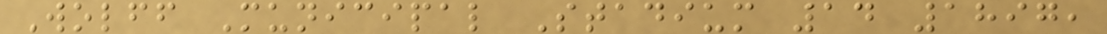Wolff Municipal Stadium 14 1897,
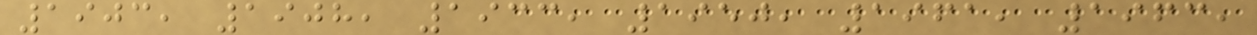1903, 1908, 1933, 1950, 1961, 1963,
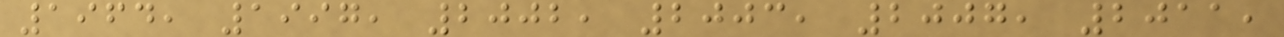1964, 1997, 2002, 2003, 2007, 2011,
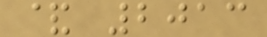& 2013
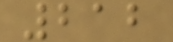212
